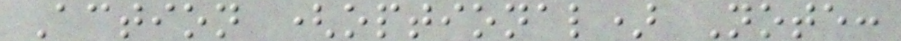Action (optional) Note:
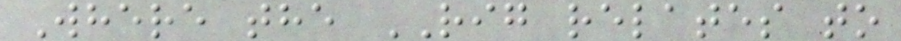Where the RIG relates to
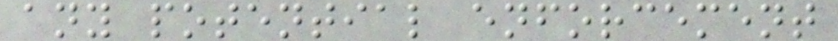any potential enforcement
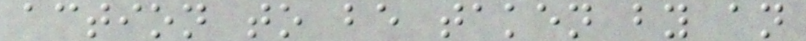action to be taken by an
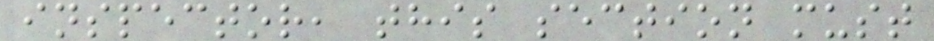inspector, this section must
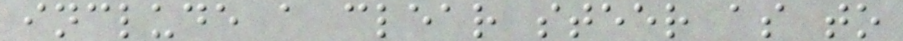include a clear steer as to
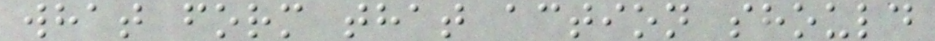what form that action should
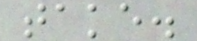take.
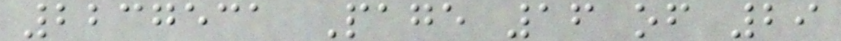2237531 Page 16 of 29
